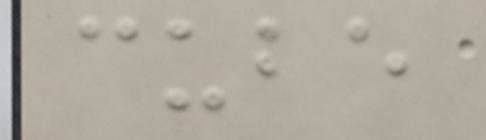cube
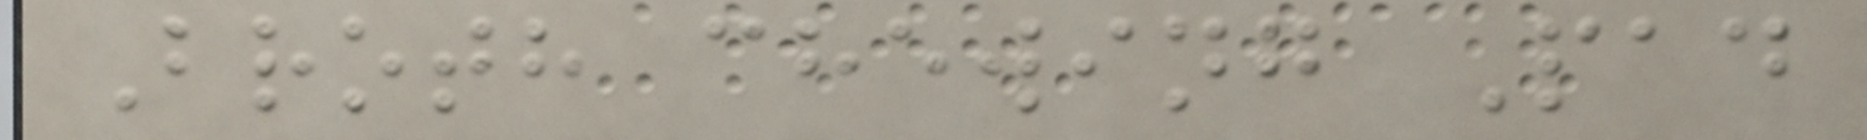Broth chewing Pad
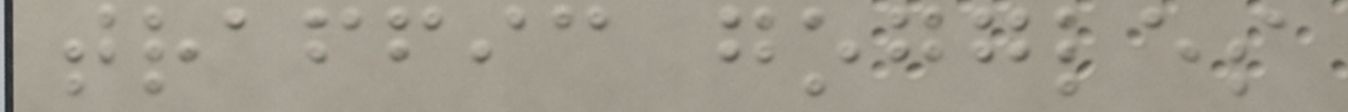traffic goggles
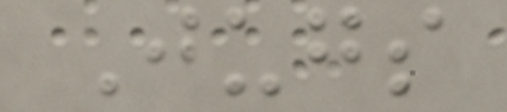Jugs
